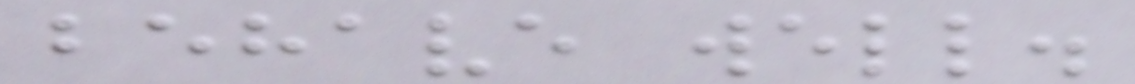behave well.
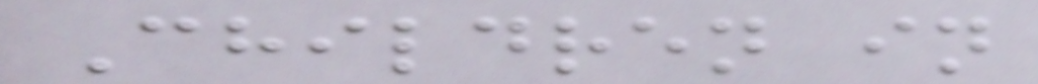Children in
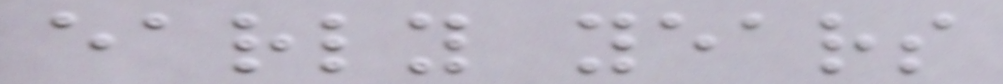early years
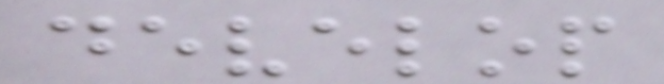develop
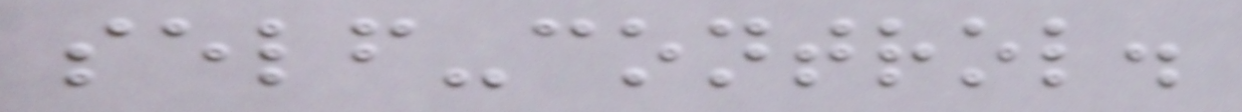self-control.
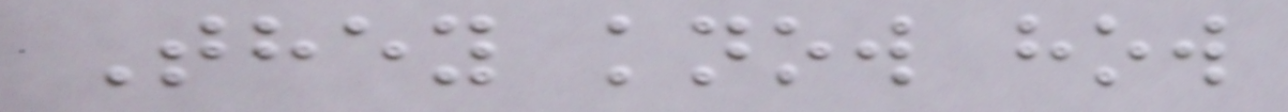They know how
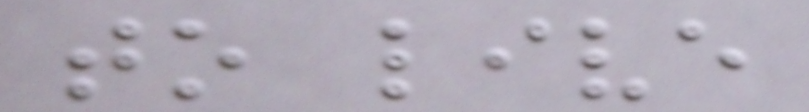to live
